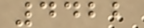4422
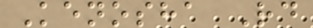Kenosha Rd
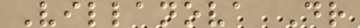Villanova Dr
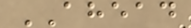AHEAD
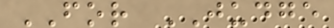FOR JUDGE
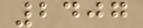2407
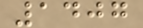1407
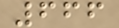666
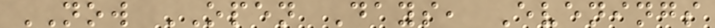NOW OPEN Days, Evenings
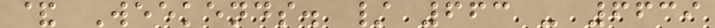& Weekends. / 663 - 6639
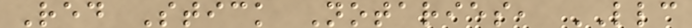Red Stick Notaries, LLC
